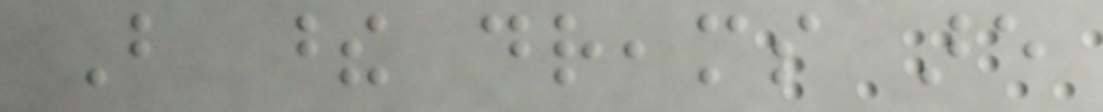But these dreams are
